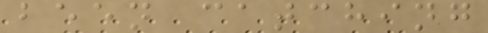been catching
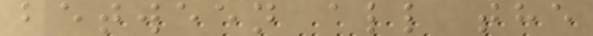between all the
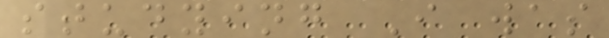studying I was
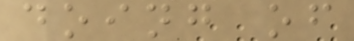doing of
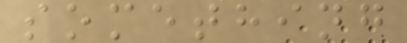something
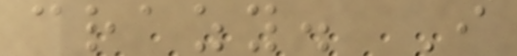crazy. I
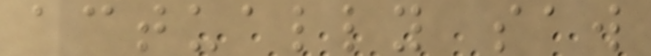actually saw
